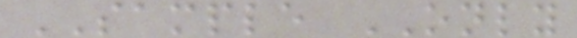SAMPLE ONLY
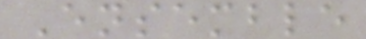Ensemble
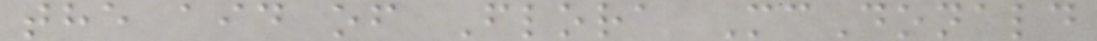the aid of Flora McDonald
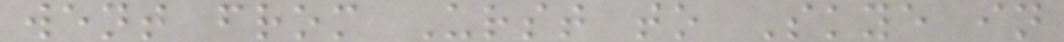went from Urst to Skye in
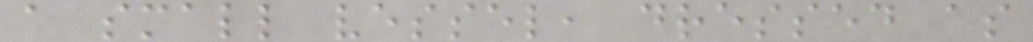a small vessel, dressed as
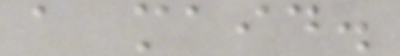a maid.
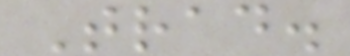Trad.
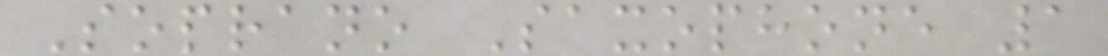Soprano Saxophone 1
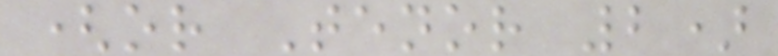(or Tenor 2)
